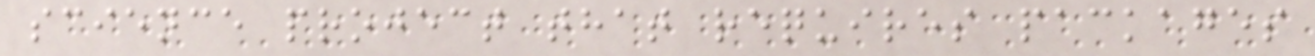science project that requires packages
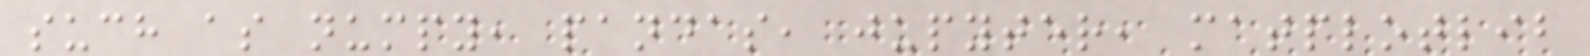such as numpy, pandas, jupyter, matplotlib
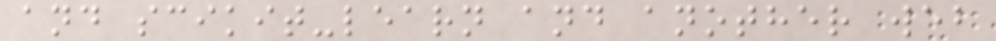and scikit-learn and another web
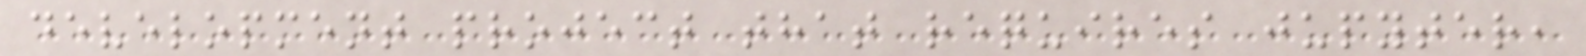development project that requires jupyter,
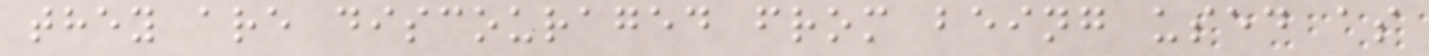they are discouraged from being used as
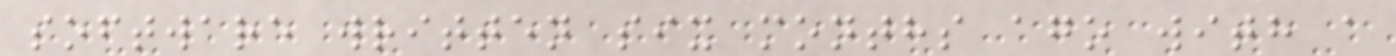software written six months ago with a
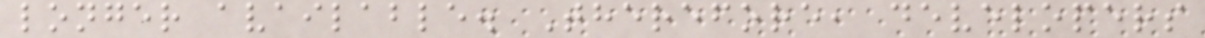longer available. Therefore, developers
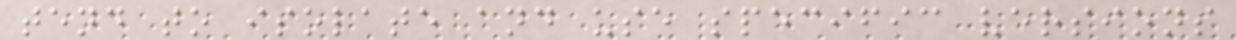tend to isolate and use specific versions
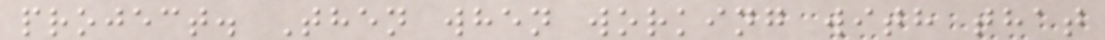project. Then when working with that
